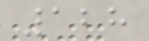128
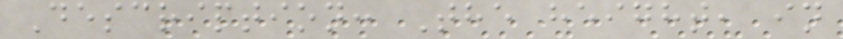Description: The height, in
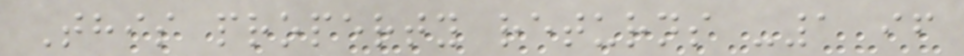This property returns -1 if
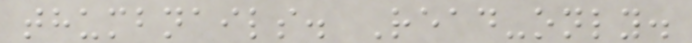thumbnails. Read-only.
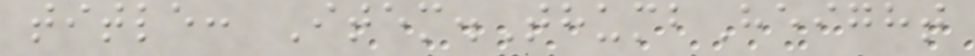title: Item.ThumbHeight
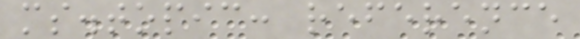ms.topic: reference
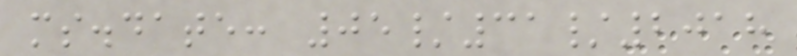ms.date: 05/31/2018
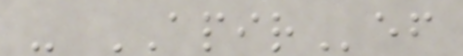- APIRef
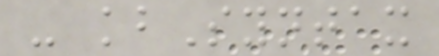- kbSyntax
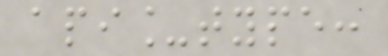api_type:
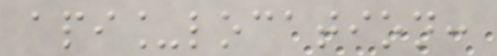api_location:
